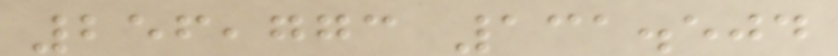256,773 131.504
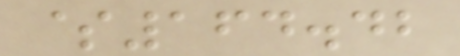$164.42
